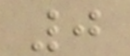0
